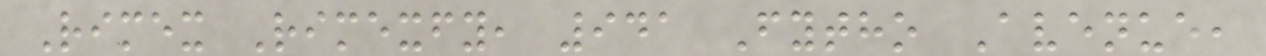Rimex Rimexfy, 941 Fytho Avenue,
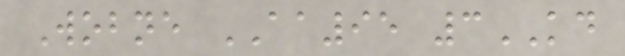Wobne AA95 3KD
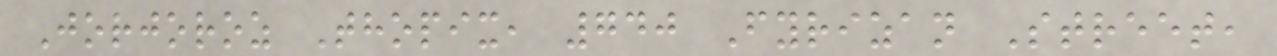Jorjoroz Thopix, 740 Fyrizan Street,
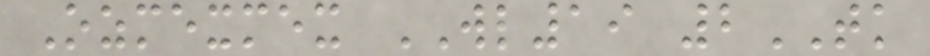Ozmexmex WL19 2TK
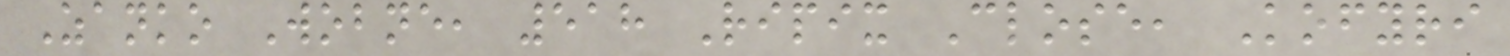Zanko Wobne, 518 Ripix Close, Kofyri
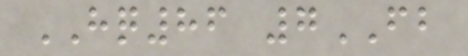HQ86 7FB
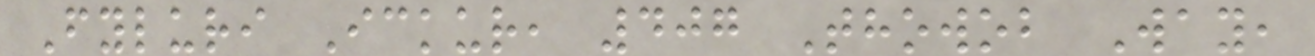Fyluri Ickur, 407 Thowob Way,
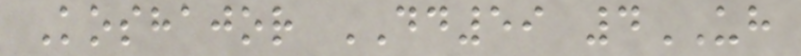Koshajor DD59 4UH
